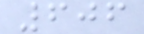606
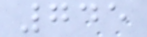745
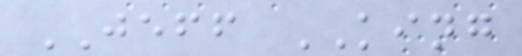JEFF KING
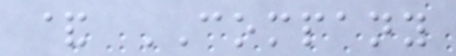& COMPANY
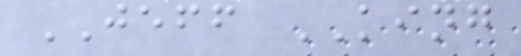JEFF KING
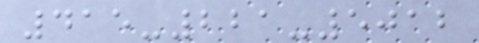415-221-5012
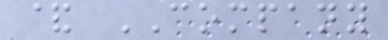& COMPANY
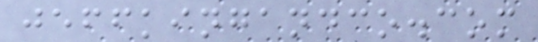jeffkingandco.com
